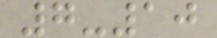7-10
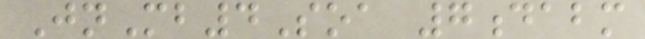JnMb4Soa 7dabm
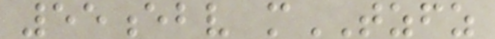55ebv mTZFZ
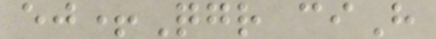ej+Qgr ciH
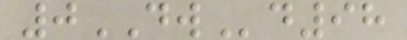0DWd98
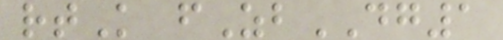rtK fZbDG1
